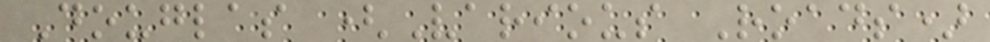Douglas (Various Roads)
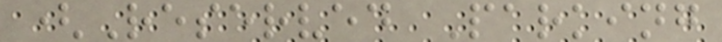(Reserved Parking
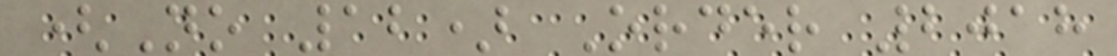(No 12) Order 2018
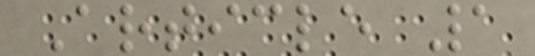Article 1
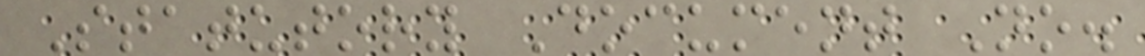Statutory Document No.
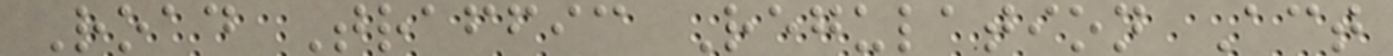Road Traffic Regulation Act
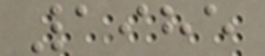1985
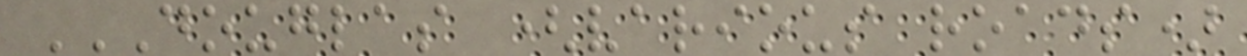DOUGLAS (VARIOUS ROADS)
